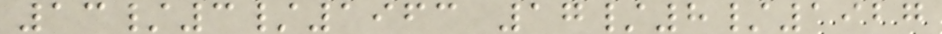13/3/1963 17/8/1927
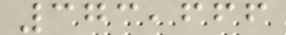373,666
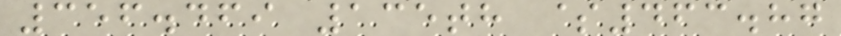356.469 135th $463.87
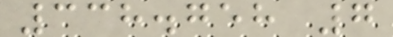338.758 7
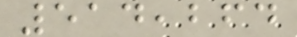514,264
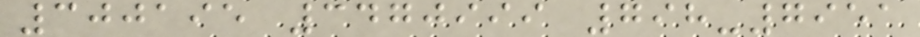300195 3470999 798-7951
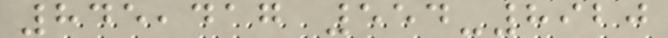845,417 554-8920
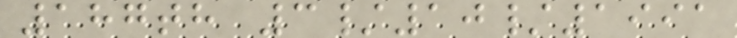187th 3/10/1991
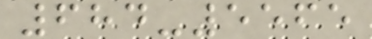684-5565
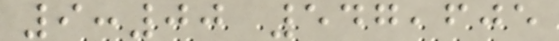9:00 547,605
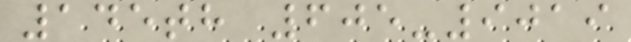145th 605-9019
